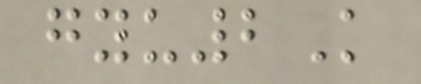gyu2K
